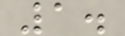1.
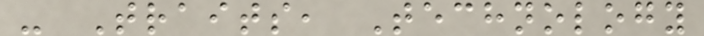- Traits, Technology
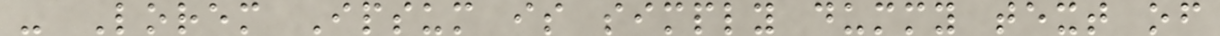- Lorem Ipsum is simply dummy text of
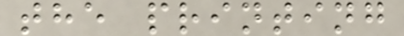the printing
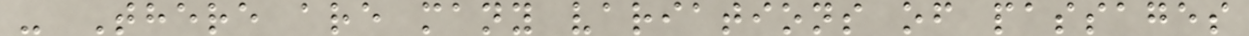- There are many variations of passages
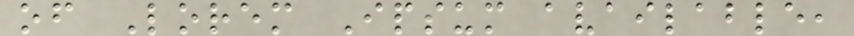of Lorem Ipsum available,
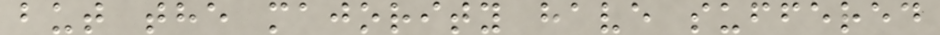but the majority have suffered
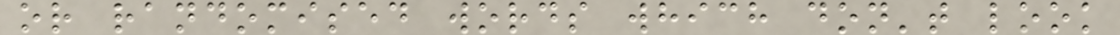or randomised words which don't look
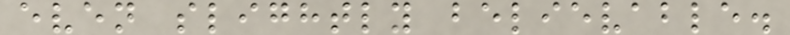even slightly believable.
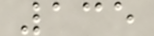135
